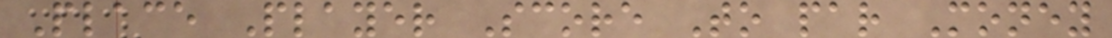Place Player Score To par Money
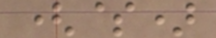($)
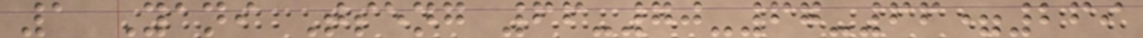1 Yani Tseng 66-70-67-66=269
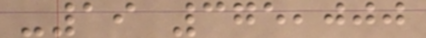-19 375,000
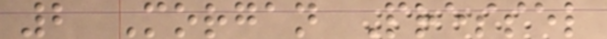2 Morgan Pressel
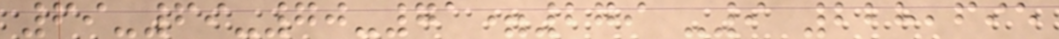69-69-70-71=279 -9 228,695
